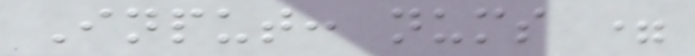Input: nums =
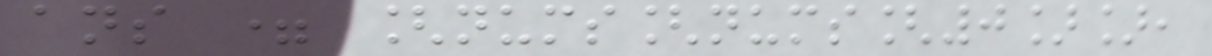ans = [nums[nums[0]],
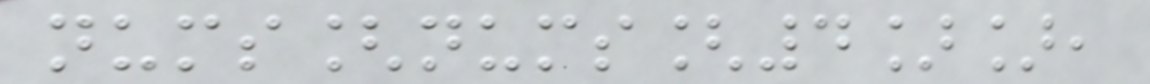nums[nums[4]],
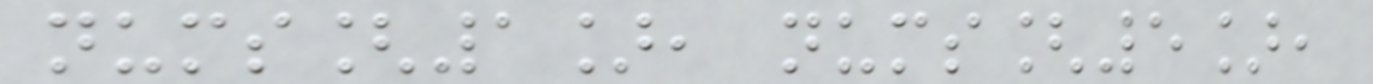nums[1], nums[5],
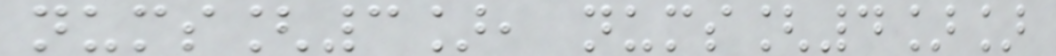nums[3], nums[4]]
